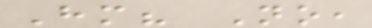Hm? No,
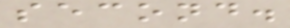second.
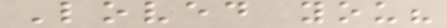Loved you?
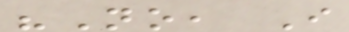"No, I
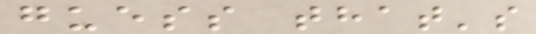guess that's
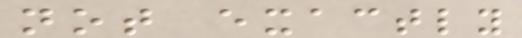not exactly
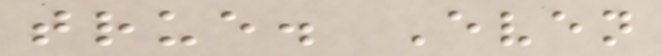true. Even
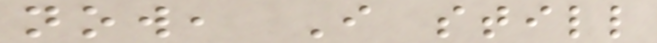now, I still
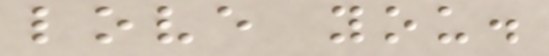love you.
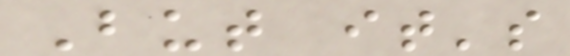But it's
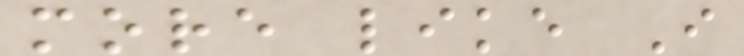more like I
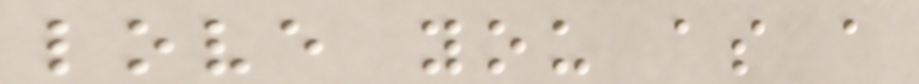love you as a
